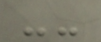--
